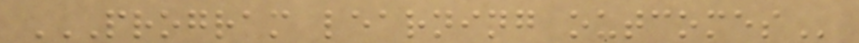PROGRAM LEARNING OUTCOMES
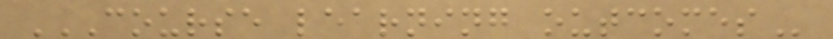COURSE LEARNING OUTCOMES
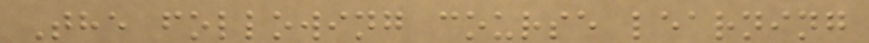The following course learning
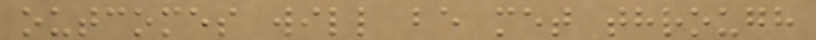outcomes will be met through
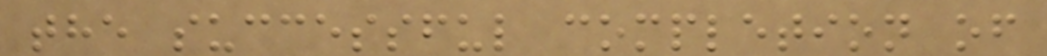the successful completion of
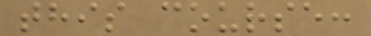this course:
